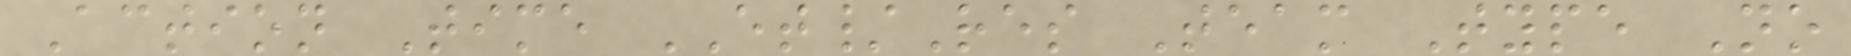Action Time ET/Res Team Type No
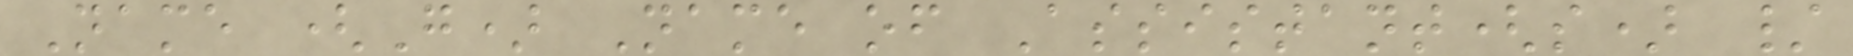Name (G) Name of Assistant(s) /
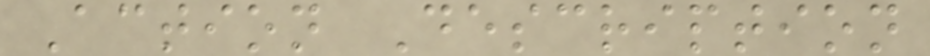Action Description
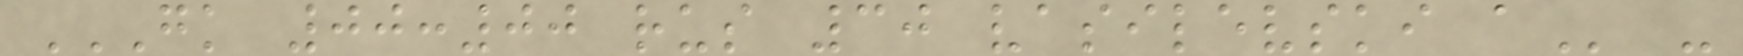GK 00:00 RUS 30 VASILEVSKI A -
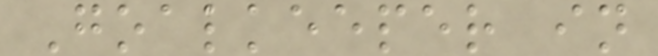Goalkeeper in
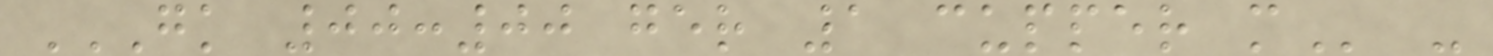GK 00:00 GER 1 CUPPER M -
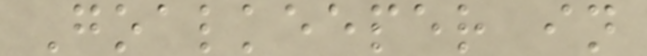Goalkeeper in
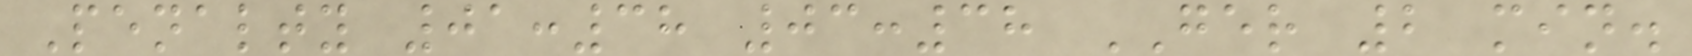Penalty 01:38 03:38 GER 2 min.
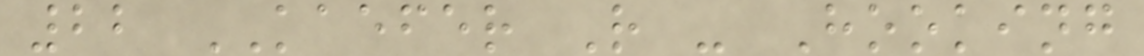22 KAEFER R - Hooking
